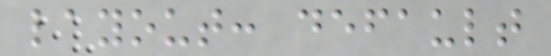layout: default
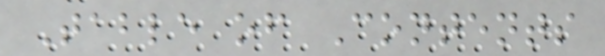Table of Contents
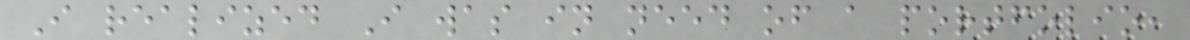I realized I was in need of a portfolio,
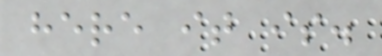here it is.
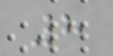8
